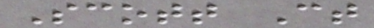Scott Ct
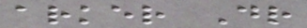arker Dr
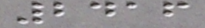2416
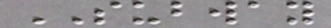SUBWAY
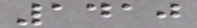1410
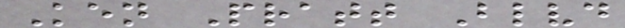Ken Pratt Blvd
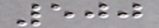500
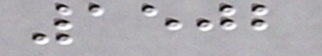1502
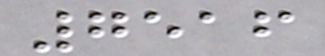7516
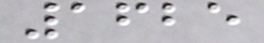1625
